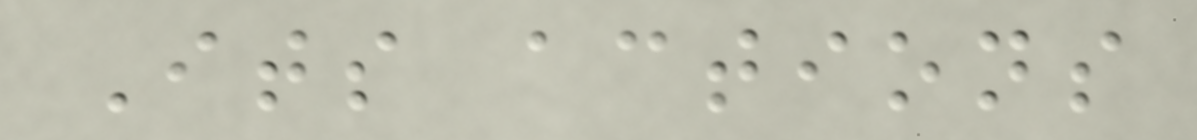Its actions
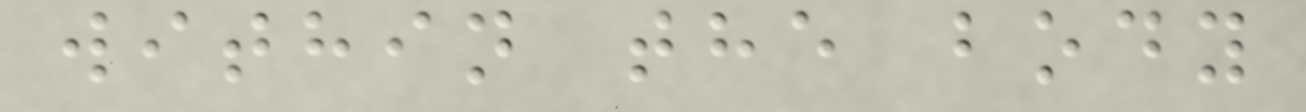within the body
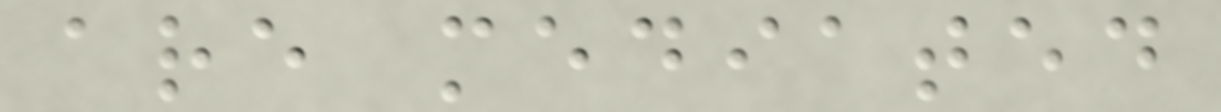are mediated
